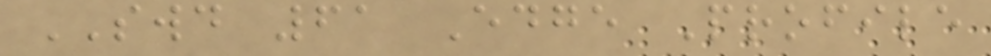SWD 61 Edge Profile
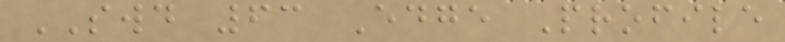SWD 63 Edge Profile
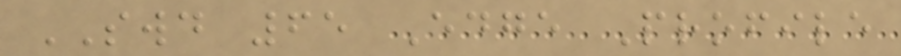SWD 65 Edge Profile
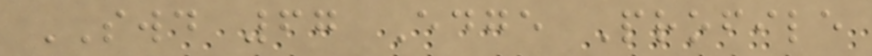SWD 67 Edge Profile
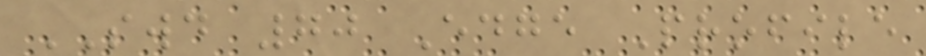SWD 70 Edge Profile
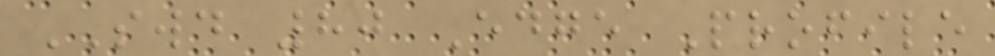SWD 80 Edge Profile
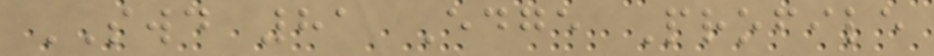SWD 81 Edge Profile
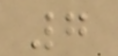7
